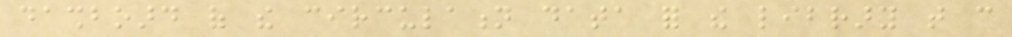dashboard of the circulation data for the library that can
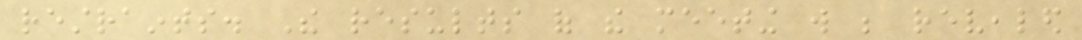restraints. The results of the meeting will be revealed
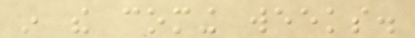in the coming weeks.
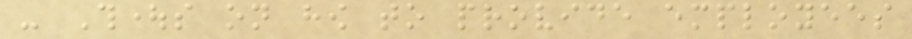- Thoughts on how to provide employees
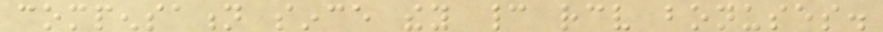compensation since they cannot receive bonuses.
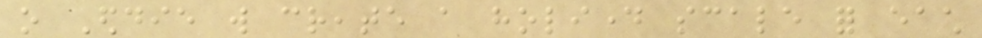o Eddie will create a holiday scale for each
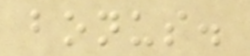bonus.
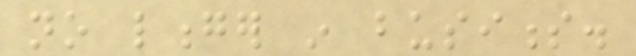no longer in business.
